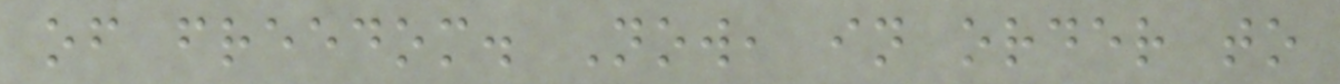of freedom. Now, in order to
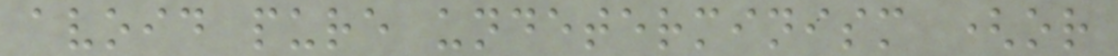avoid pure undeterminism (or
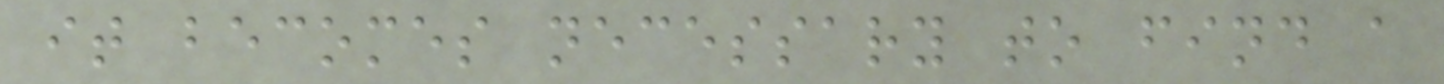it becomes necessary to find a
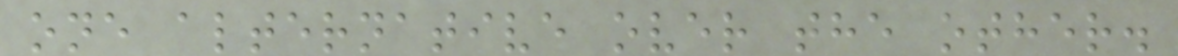one alternative over the other.
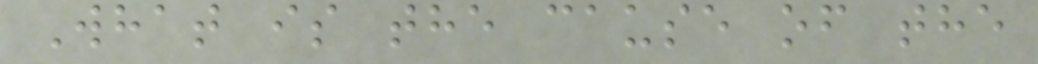What is the cause of the
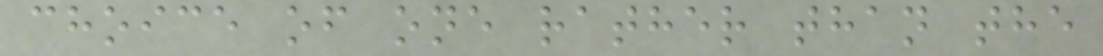choice of one rather than the
